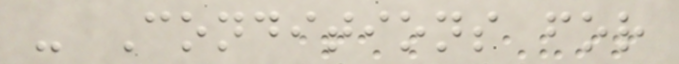- Conditions for
